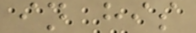in his
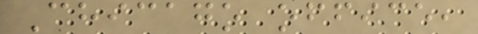Chicago office,
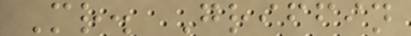Mr. Griffin
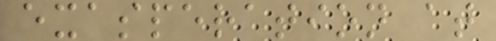exasperation at
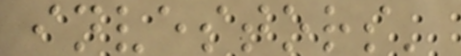investors'
